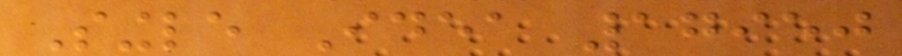Single Idea 17950
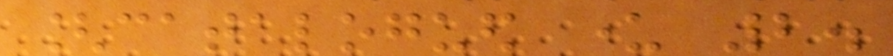[catalogued under 2.
